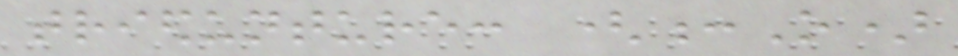triedunture: (:O)
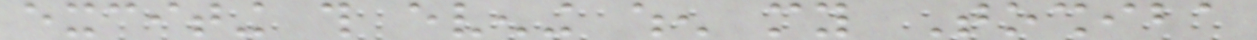exciting this evening when my Toshiba
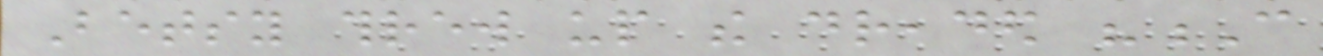Betsy threw up the dreaded "C
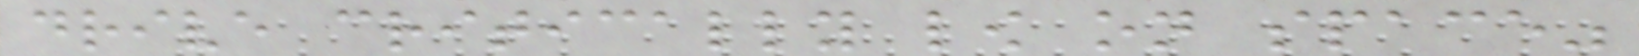drive critically low on space"
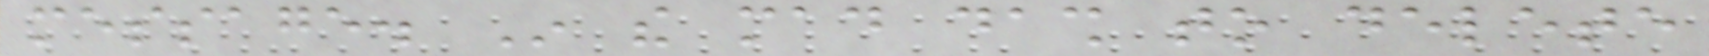message. In the mad dash to delete
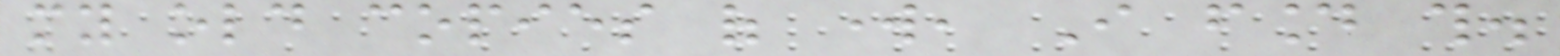my old copies of work, I found this.
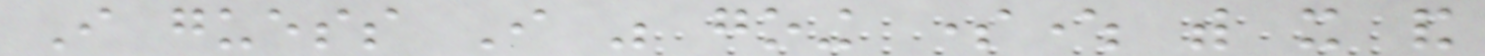I guess I was going somewhere with it and
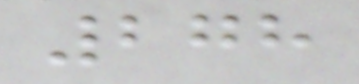278
